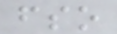fso
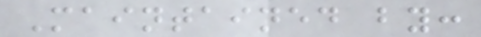Maintained by:
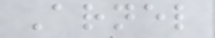Arnel
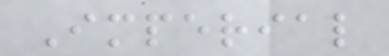Imperial
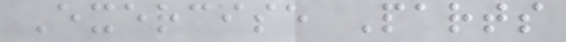Exercise Parts
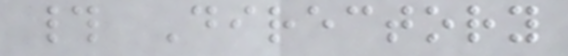# Directory
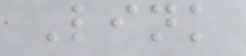Link
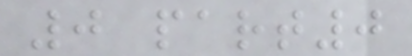0 part0
